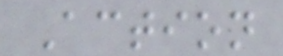Action
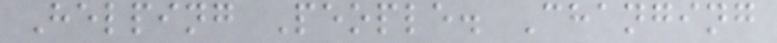Helping People. Changing
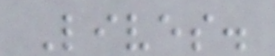Lives.
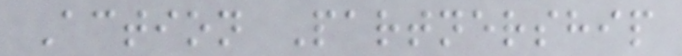Action Partnership
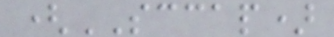(SCCAP)
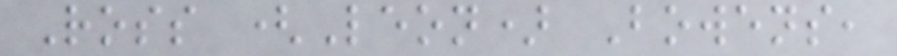Ross (Leon) Bowens,
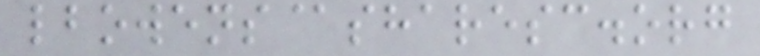lbowens@sharesc.org
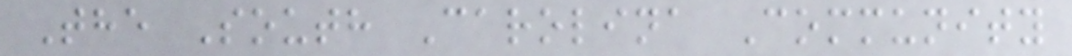The South Carolina Community
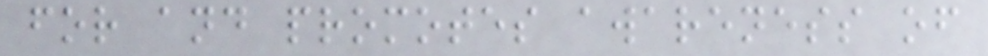for and promotes awareness of
